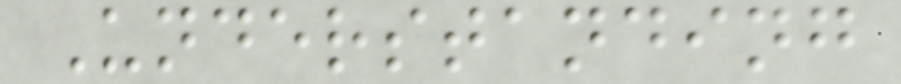Understanding
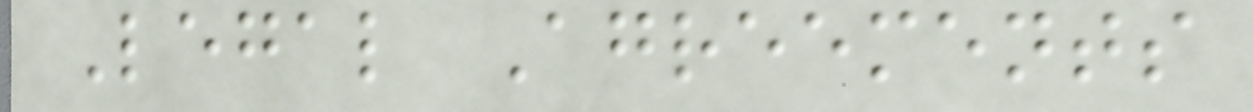Legal Agreements
